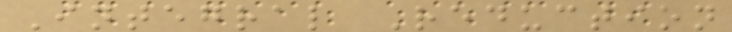Integral Reduction
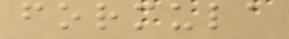formula
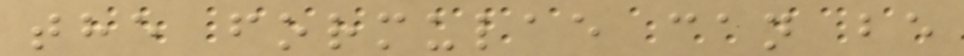the formulae can be
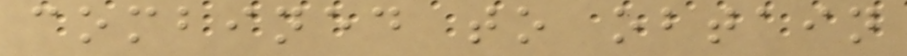combined to obtain
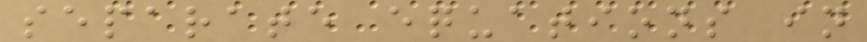separate equations in
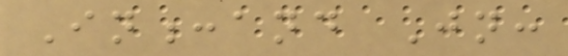In:and Jn:
